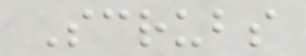Scrubs
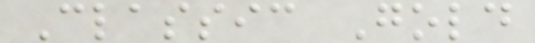Classic Gold
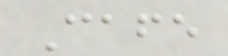Cafe
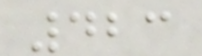423
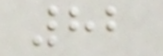82
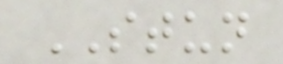STUN
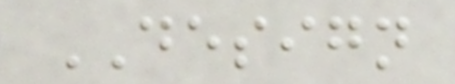DESIGN
